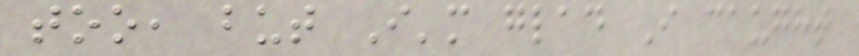too, but I'm glad I caught
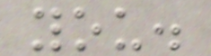you.
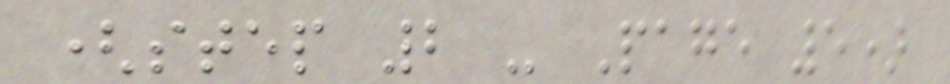(step 2 - Page 5)
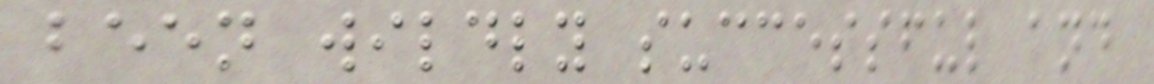been wildly successful and
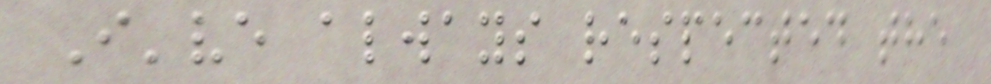I've always respected the
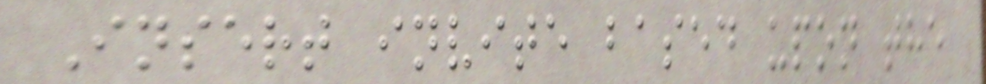Insert invite based upon the
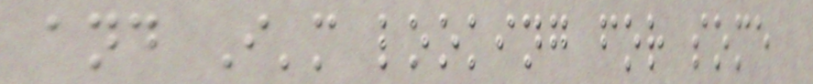and I'm looking for some
